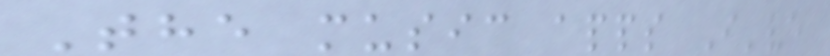The music apps I've
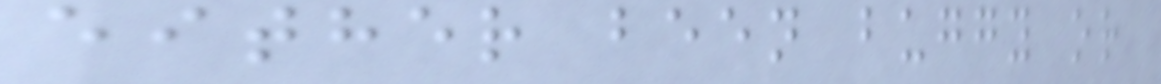either been buggy or
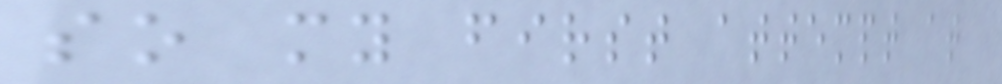so my first attempt at
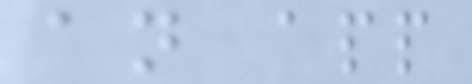an app
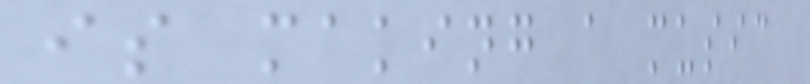is making a music
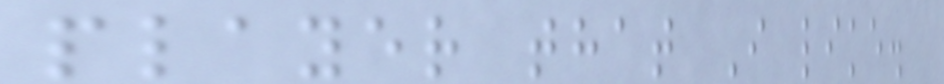player that I like.
